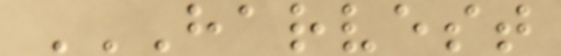HARVEST
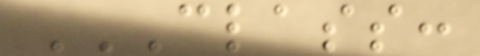CLASS:
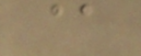@
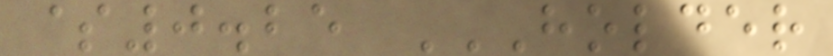$0.25 HOLDER
